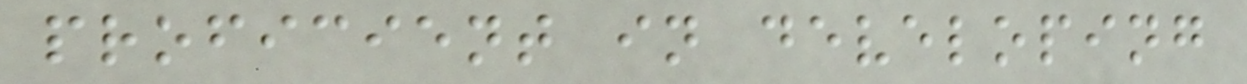proficient in developing
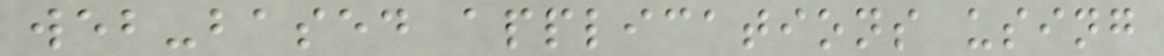web-based applications using
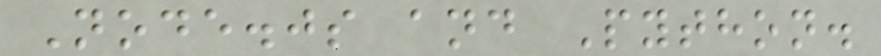Node.js and Python.
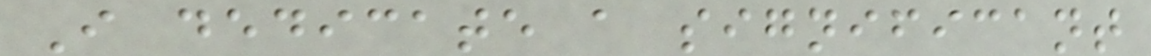I dedicate a significant
